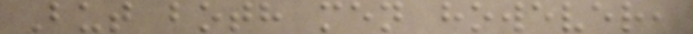But both men however,
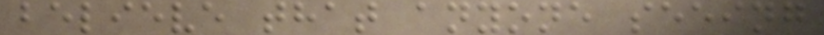believe that anyone seeing
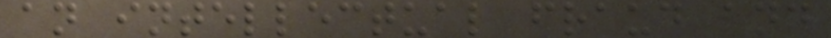an intellectual fraud and
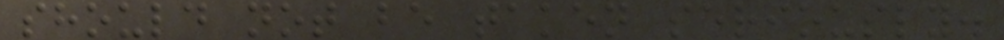should not be taken seriously.
